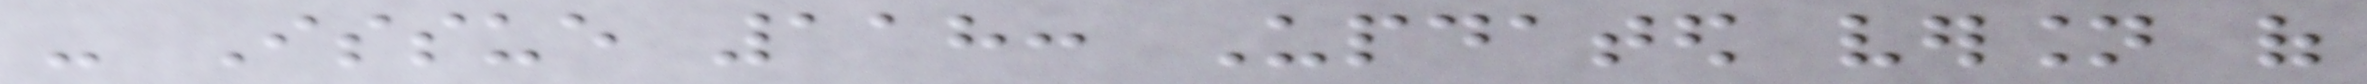- Issue 118: Updated version of
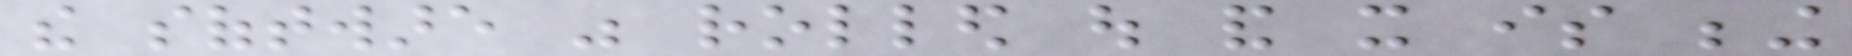the software was rolled out and it is being
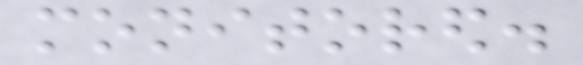monitored.
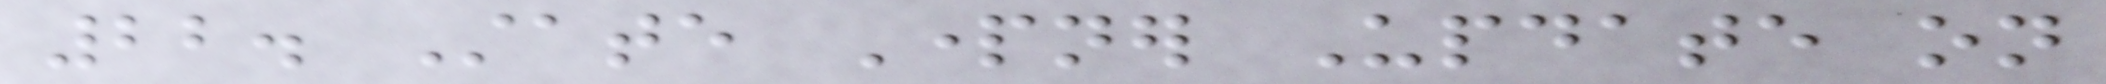22. State Partner Update on
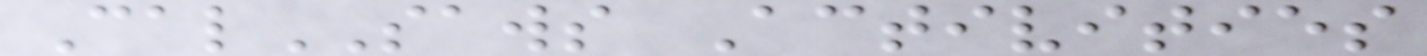CalSAWS Activities
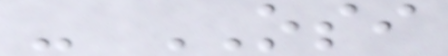- OSI
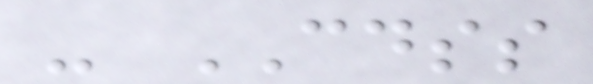- CDSS
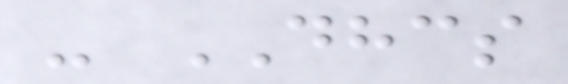- DHCS
